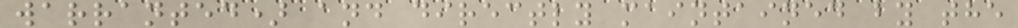warranted) and directly maintained by the
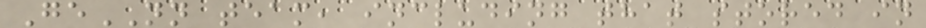GeNN team, including that stored in
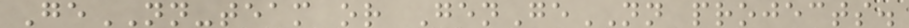GeNN-team or GenGeNN projects.
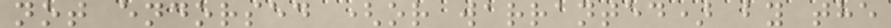not endorsed (or warranted) by the
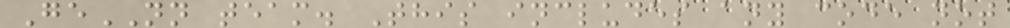GeNN team. This includes any code not
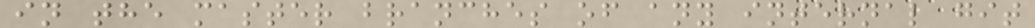in the master branches of any internal git
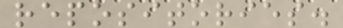repositories.
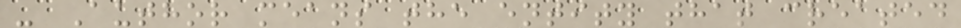- Author means the entity that created
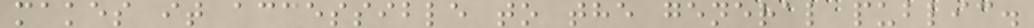makes it accessible to the general public.
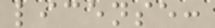license:
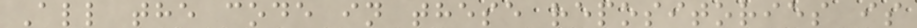All the code in these repositories is
